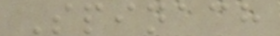Spinach
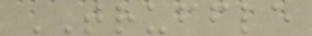TRUFFLE
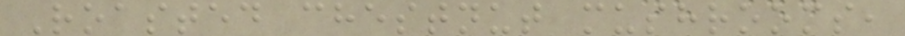Roasted chestnut mushrooms,
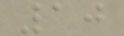10
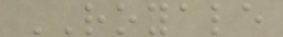ROYALE
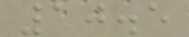10.5
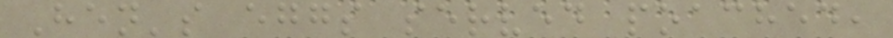Hen's eggs served poached,
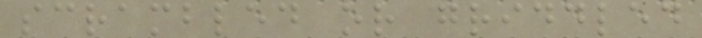scrambled or griddled
